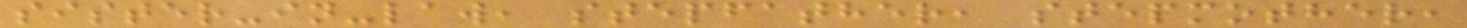sister-in-law, stepfather, stepmother,
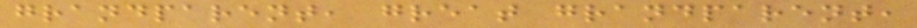grandparent, great grandparent,
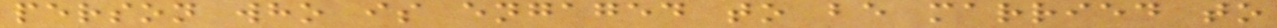person who is engaged to be married to
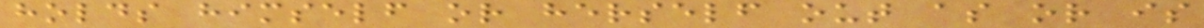holds himself or herself out as or is
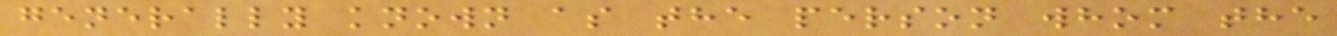generally known as the person whom the
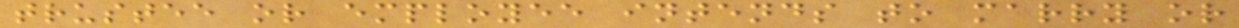trustee or employee intends to marry or
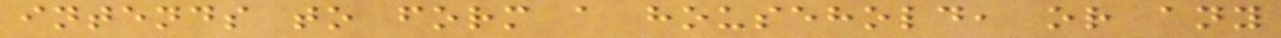intends to form a household, or any
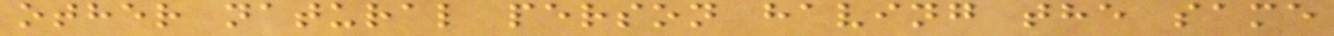other natural person having the same
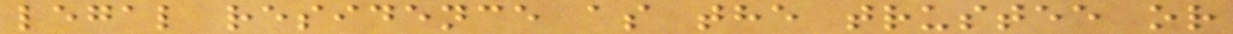legal residence as the trustee or
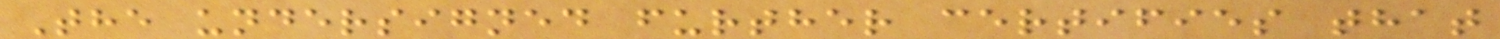The undersigned further certifies that
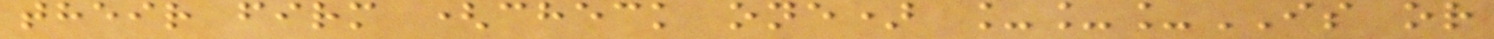their firm (check one) ___IS or
